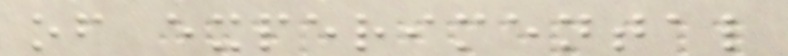of experimental
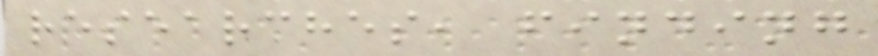researches, finding
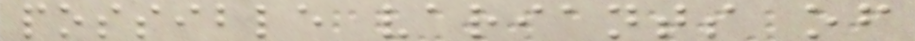possible variants of
